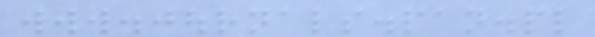www.journals.pan.pl
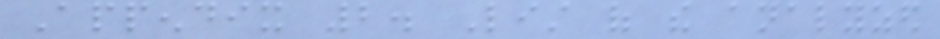Appendix 2. List of the analyzed
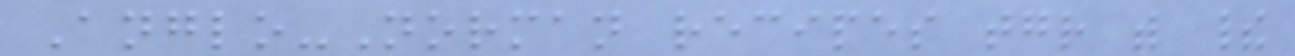Anglo-Norman recipes together with their
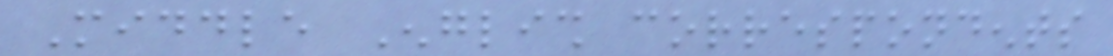Middle English correspondents
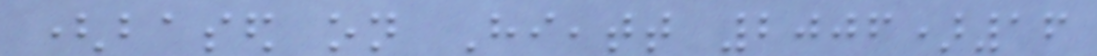(based on Hieatt 2006)16
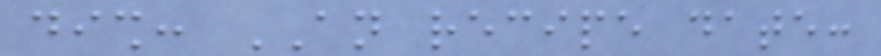dish: AN recipe date:
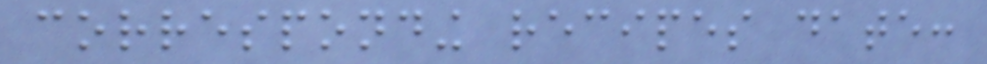corresponding recipes date:
